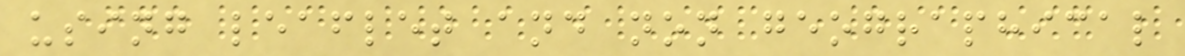using leaflet and non geographical
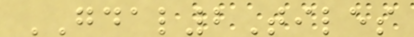GDAL2Tiles
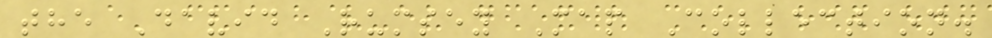the David Rumsey Map Collection.
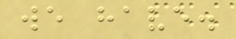we have.
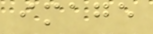image
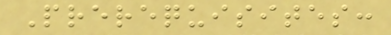Prerequisites:
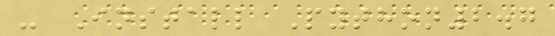- Install Python2.7
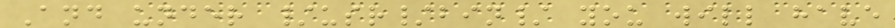And under /usr/bin/ you will have
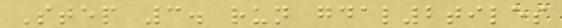Step 3. run gdal2tiles
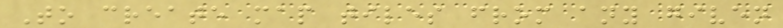To create map tiles from any given
